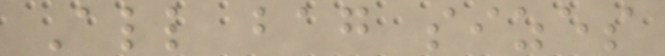All bag sizes
